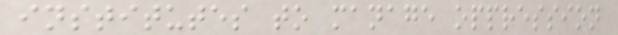institutes to manage oppression
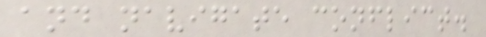and navigate conflict.
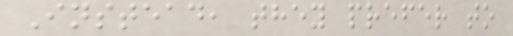Instead, they prefer to
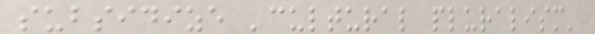subsidize 'cultural pluralism'
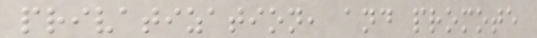privatization, and promote
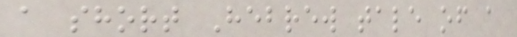a short Hebrew tale of a
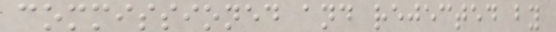commissioned and rejected by
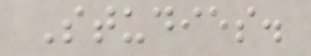Studies.
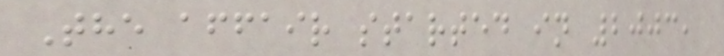The affair started in 2003,
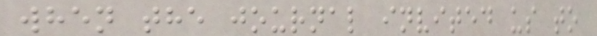when the journal invited us to
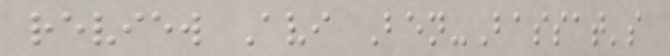review Avi Ben-Bassat's
